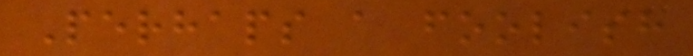Perhaps a foolish
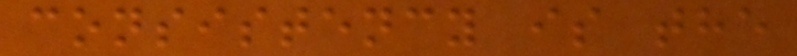consistency is the
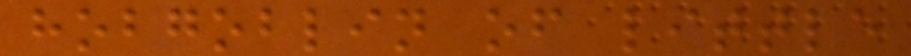hobgoblin of little
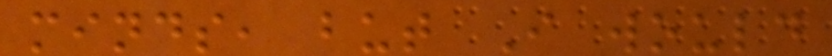minds, but I would
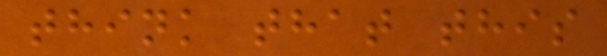think that this
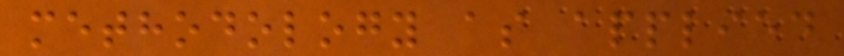methodology as applied
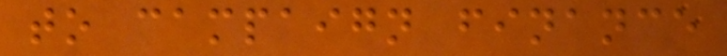to campaign finance
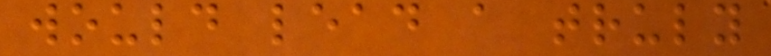would lead a truly
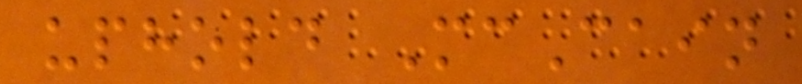uphold McCain
